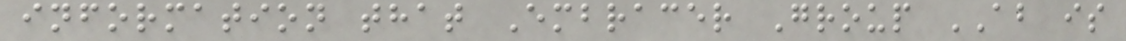information that Embracer Group AB is
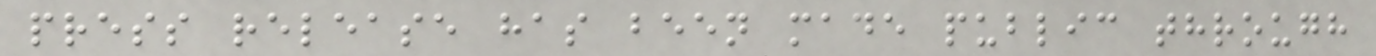press release has been made public through
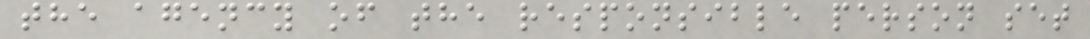the agency of the responsible person set
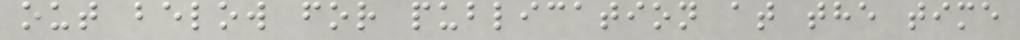out below for publication at the time
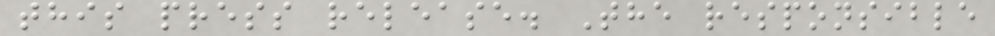this press release. The responsible
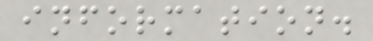information.
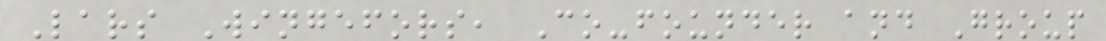Lars Wingefors, Co-founder and Group
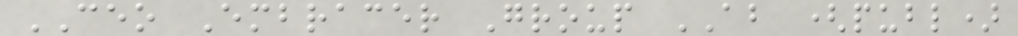CEO Embracer Group AB (publ)
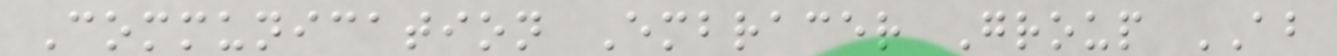Communication Embracer Group AB
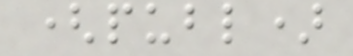(publ)
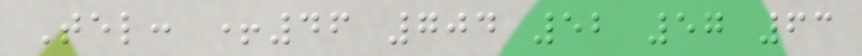Tel: +46 704 52 57 63
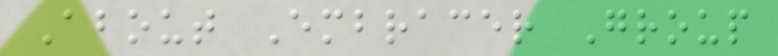About Embracer Group
